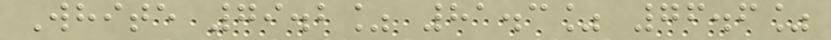White 79.2% 81.3% 76.6%
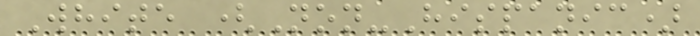White (Non-Hispanic)
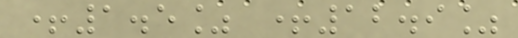+1.5% +12.9%
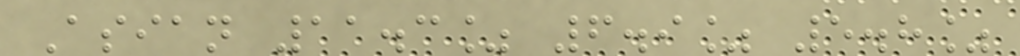Asian 11.3% 6.9% 5.8%
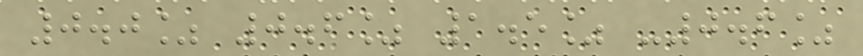0.0% 0.6% 1.5% -0.6%
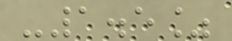-1.5%
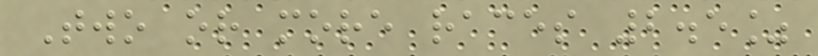Two or more races 2.5%
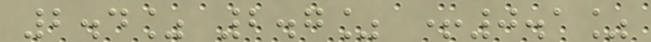2.4% 2.7% +0.1%
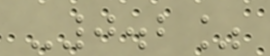-0.2%
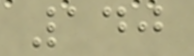140
